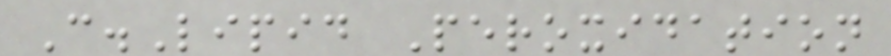C.Lipid Peroxidation
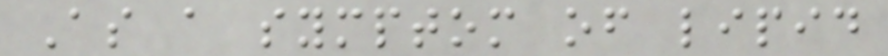As a symptom of lipid
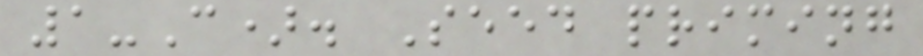1-C). Seed priming
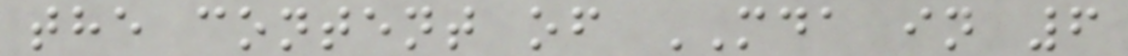the content of MDA in 6
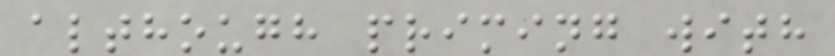although priming with
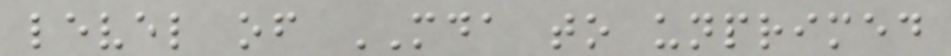level of MDA to unprimed
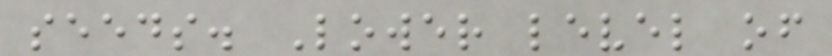seeds. Lower level of
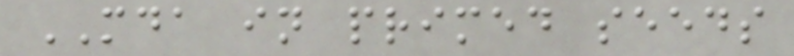MDA in primed seeds
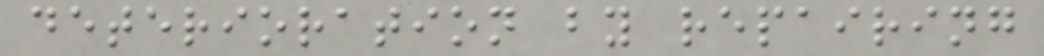deterioration by repairing
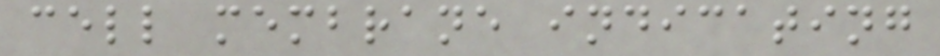cell membrane indicating
